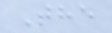The
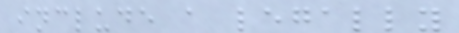include a legally
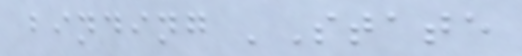binding 'State
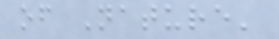of Nature'
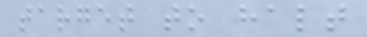target to halt
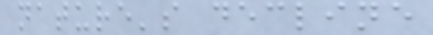nature's decline
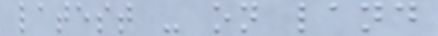latest - on land
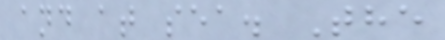and at sea. The
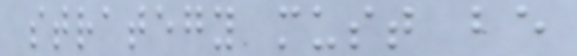strategy must be
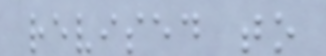revised to
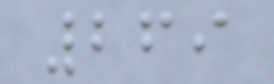269
